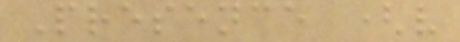Presence (v
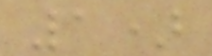1)
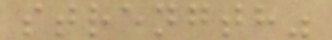strength"
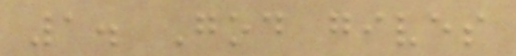1. God gives
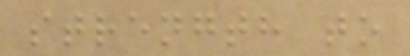strength to
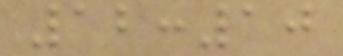12:10
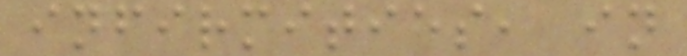infirmities, in
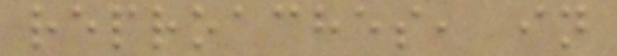reproaches, in
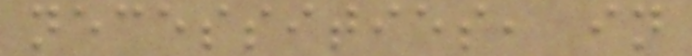necessities, in
